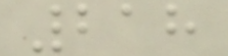218
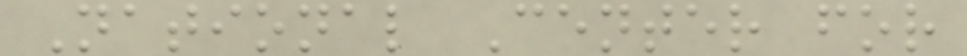National Center for
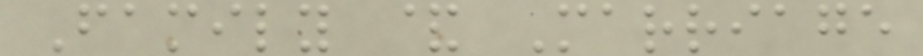Family & Marriage
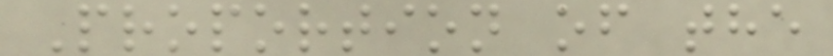Proportion of the
